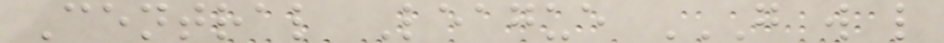Central League G W L
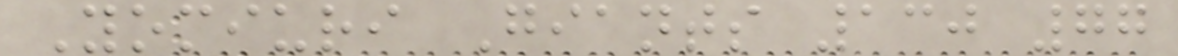Yomiuri Giants 130 77
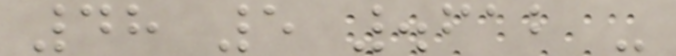48 5 .612 -
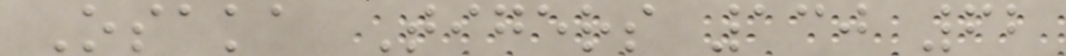Osaka Tigers 130 62
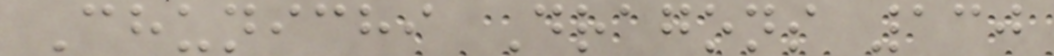Chunichi Dragons 130
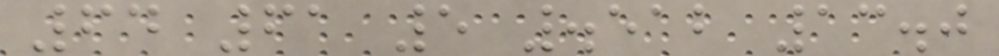64 61 5 .512 13.0
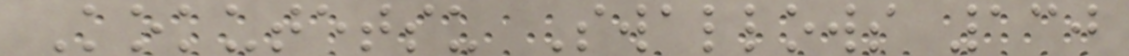Kokutetsu Swallows 130
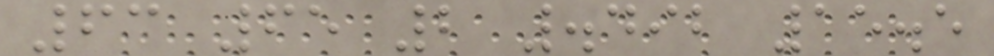63 65 2 .492 15.5
